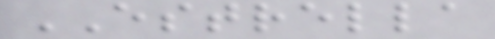ESTRELLA
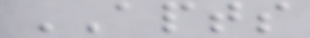APTS
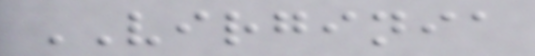VIRGINIA
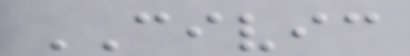CIVIC
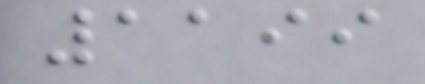1199
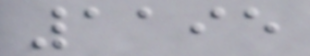1195
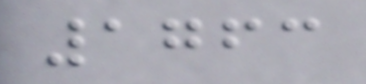1763
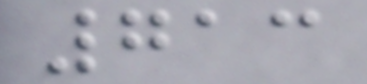713
